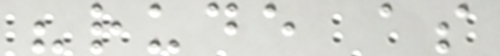"rude as
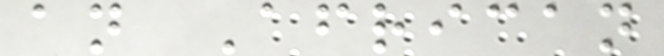an African
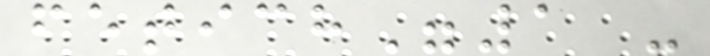fetich"1 -
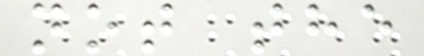not the
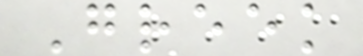Greek
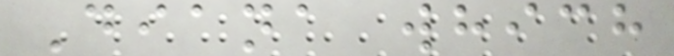Diana which
